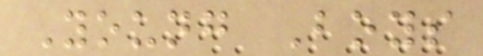Young Boys
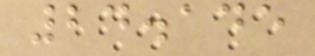24.145
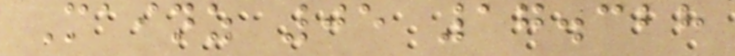Mainz 05 17.328
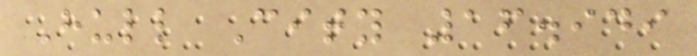Hull City 16.949
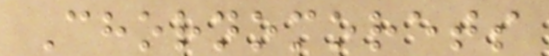Chornomorets
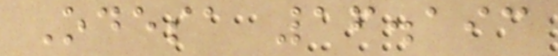Odesa 16.193
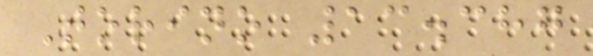Torino 13.387
